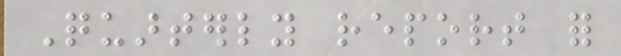Quarterly report for
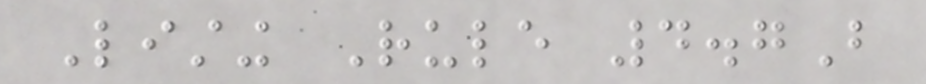Listing Rule 4.7B
